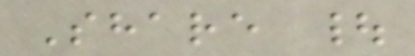Share |
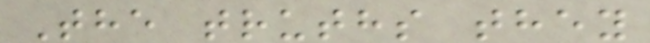The truths they
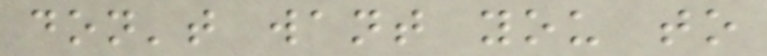don't want you to
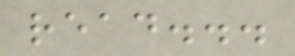read...
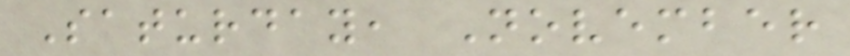Saturday, November
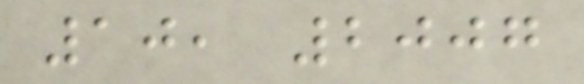10, 2007
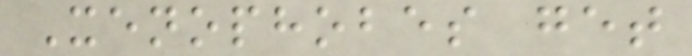Xenophobes get
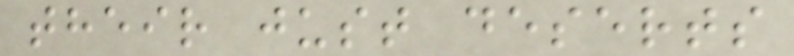their just deserts
